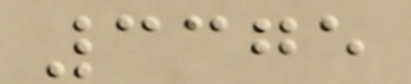3375
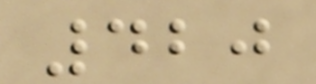420
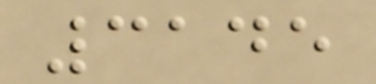3145
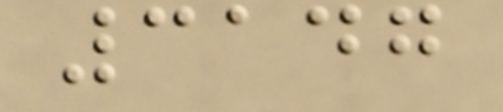3147
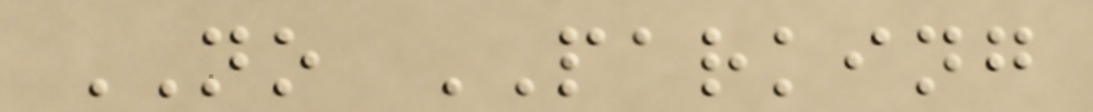NO PARKING
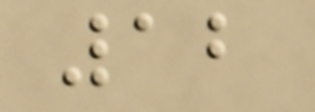12
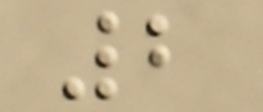2
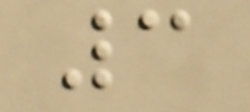3
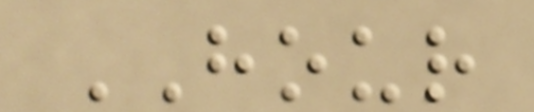HOUR
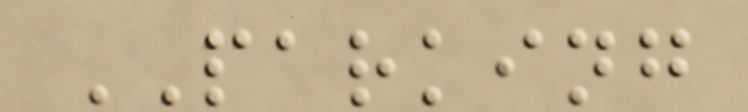PARKING
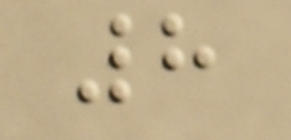8
